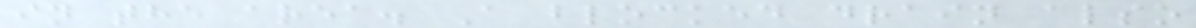in the area. A blocked drain also
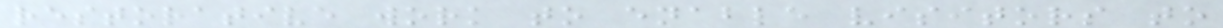restorative work to enable visitors to
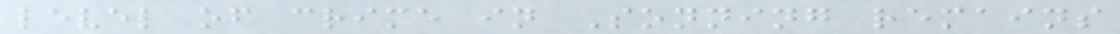level of crime in Sonning remains
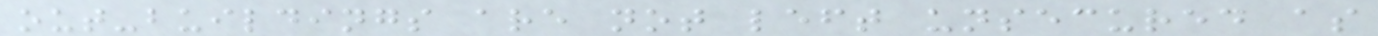out-buildings are not left unsecured as
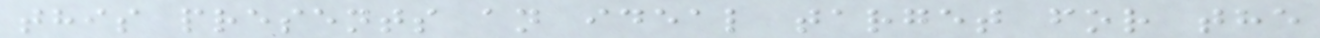this presents an ideal target for the
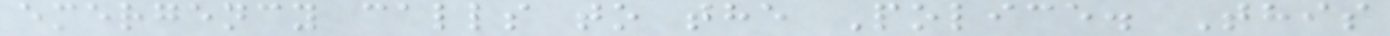emergency calls to the Police. This
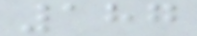187
